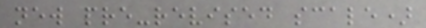new pre-revised scale)
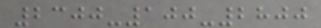2300-100-2800
